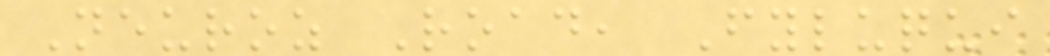Neuroz Road, Fyluqui
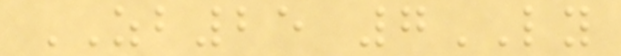ZB25 7LY
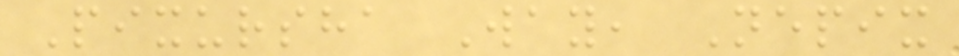Pixursha Way, Nepix
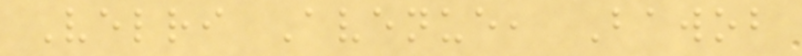Velri Avenue, Bawob
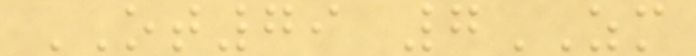OT79 7ZM
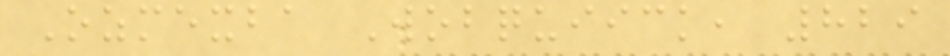Ozmexba Wobquiick, 829
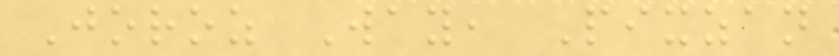Joroz Way, Pixzan
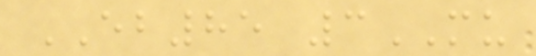EB85 3MU
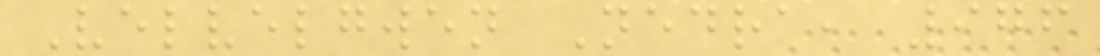Velvelgwen Nedra, 976
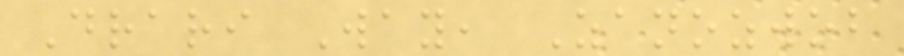Drari Way, Zanozwob
